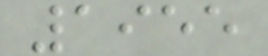1955
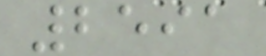2591
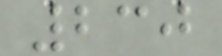230
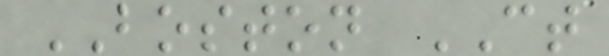BOSTON CT
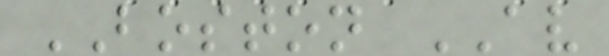BOSTON AV
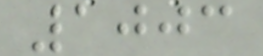1003
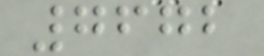7672
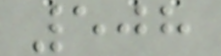508
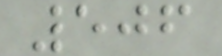506
